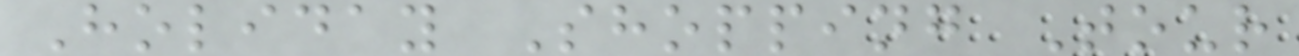Holiday Shopping Tour
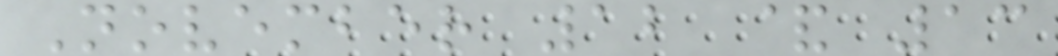November 12 & 13
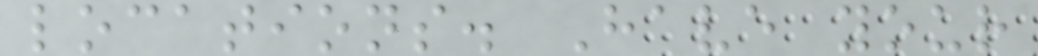locations. Have your
